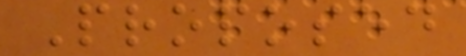Proposed
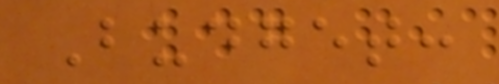Budget:
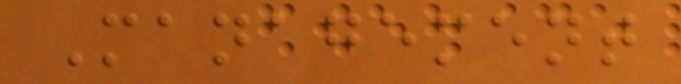Management
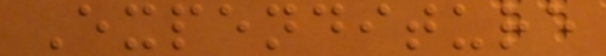Expenditure
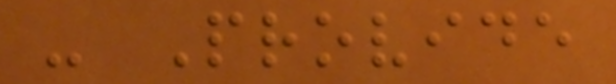- Provide
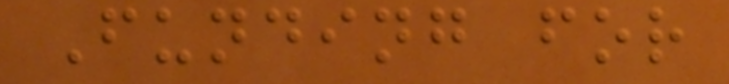Funding for
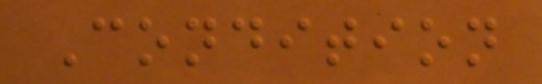Condition
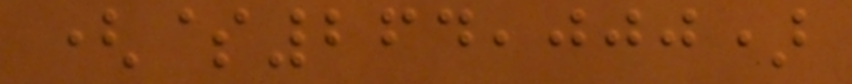($264,000)
